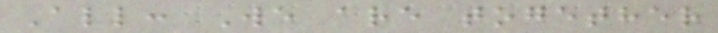All: We are together
